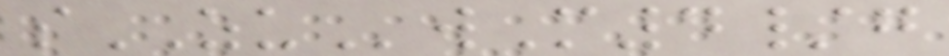sZUwM4/g
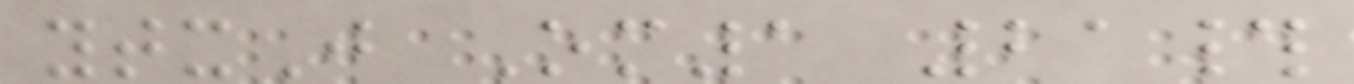ytxJ Om1 21#
